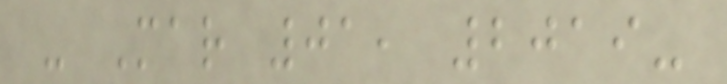- Mar 01, 2019-
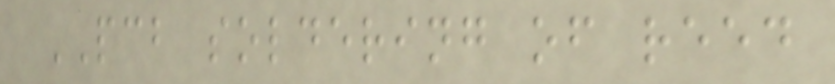PCB soldering of reed
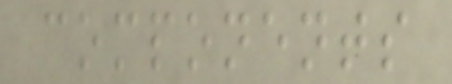components
